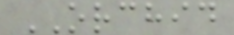ORCHID
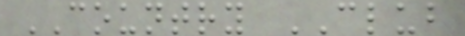COUNTRY CLUB
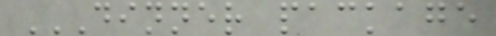DINNER PACKAGE
